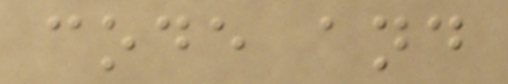code and
